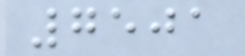7501
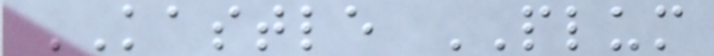KASTLE PLUM
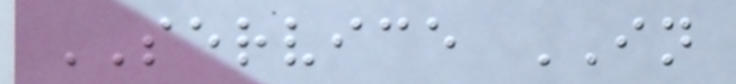SERVICE IN
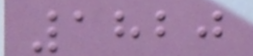1820
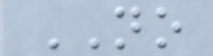NO
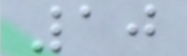10
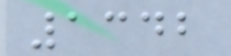1342
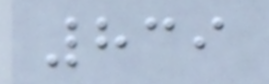839
